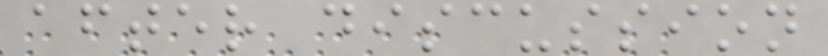after discussion
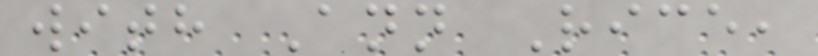with Ann Rice,
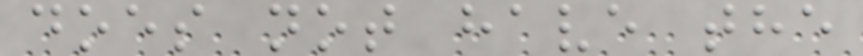does not have the
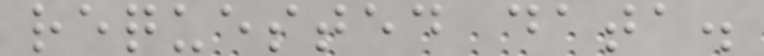requested data.
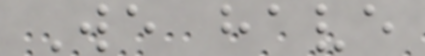We have
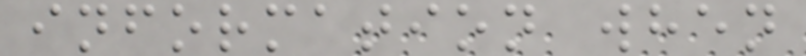information when
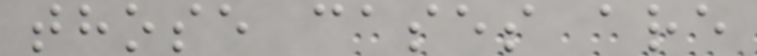those cases are
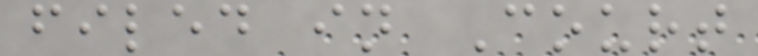filed in Court
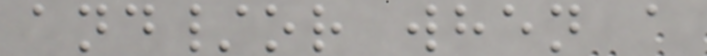and/or when a
